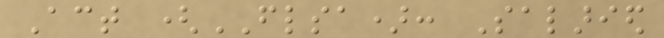Act (FLSA): Salaried
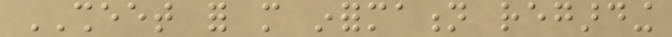SHEET for more information regarding
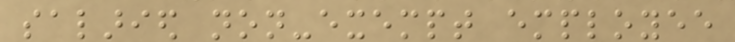salaried non-exempt employee
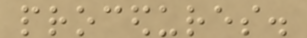procedures.
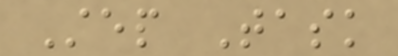Step Task
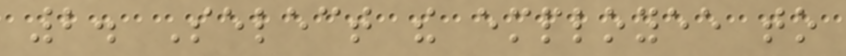2. Select the employee to
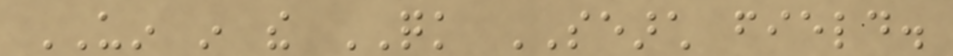UIN in the QUICK SEARCH field.
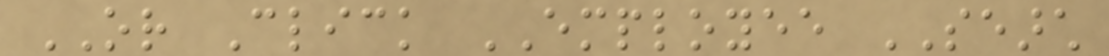OR Click EMPLOYEE SEARCH
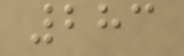283
